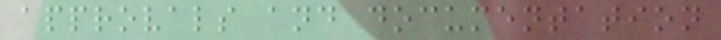approvals and documentation
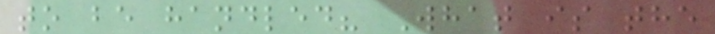to be handled? What is the
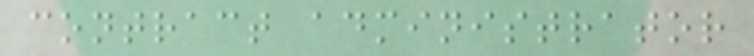contract administrator
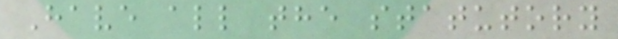Have all the statutory
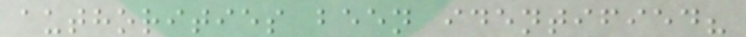authorities been identified?
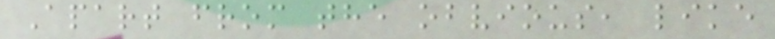Apart from the obvious, like
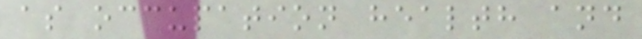as occupation health and
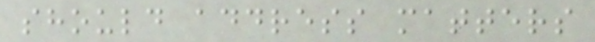should address matters
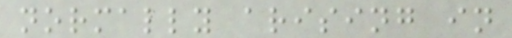normally arising in
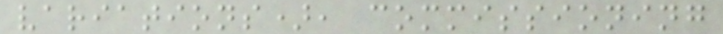variations), commissioning
